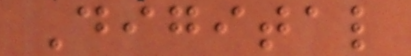Digital
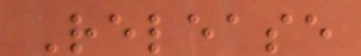Release
